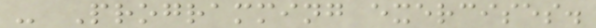- Programming exercises.
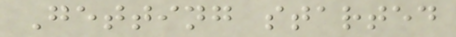Getting started
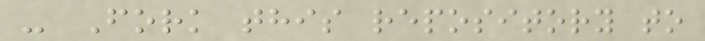- Fork this repository to
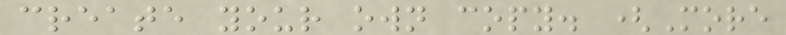create your own copy. (More
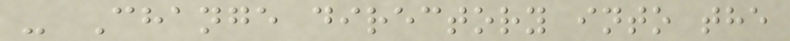- Change directory into the
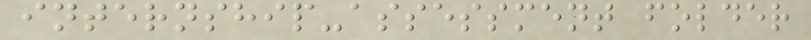internship-assessment folder
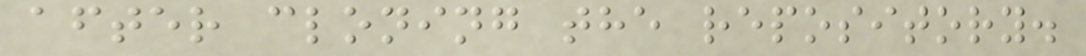after cloning the repository.
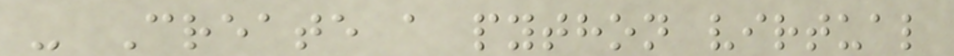- Create a python virtual
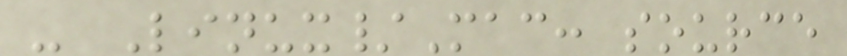- Linux/Mac: source
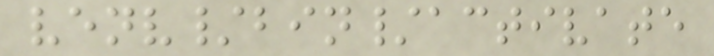venv/bin/activate
